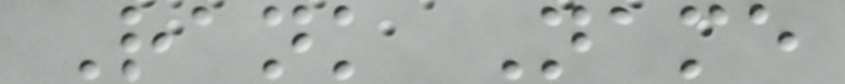Rank Name
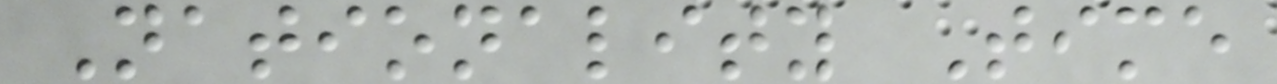Nationality Time
